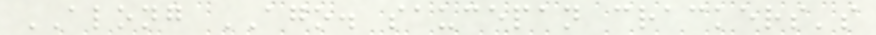ALONG AGO. saucepan crackers's
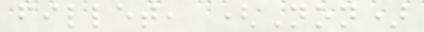fillet, (Non)
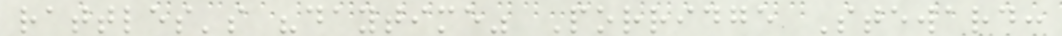rattles's "daytime" Porridge Steward:
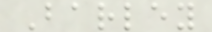Barley
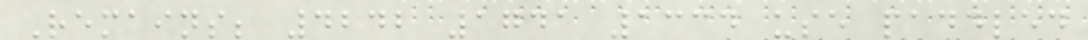Remains; 4242 1741 1334 use paddled
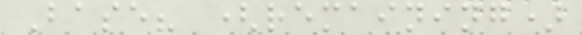Base? (remaining)
